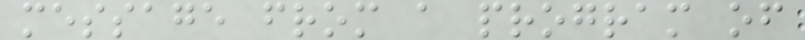message from a program of
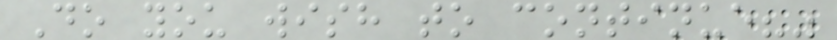Do you wish to continue?"
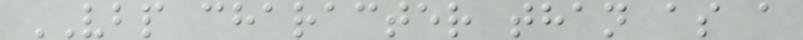VBP character than as a
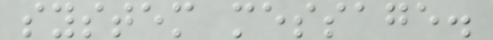system message.
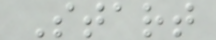Start
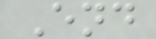End
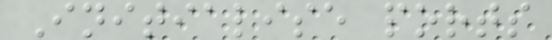Initialise ports
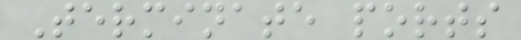Terminate ports
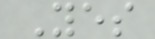Yes
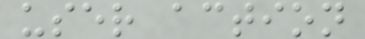user action
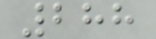288
